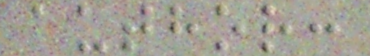author:
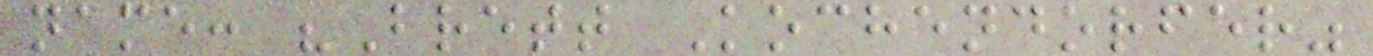name: "Brett Kochendorfer"
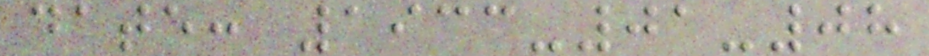date: 1933-01-08
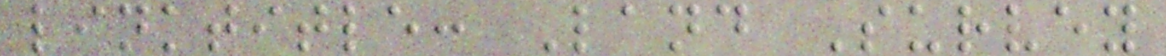linktitle: Land Survey
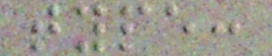type:
